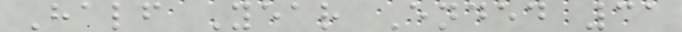Half Year Ended 31
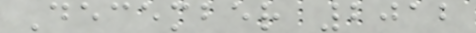December 2012
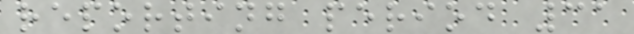reporting period 31
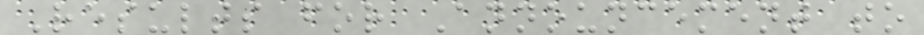Results for Announcement to
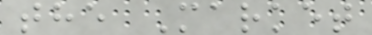the Market
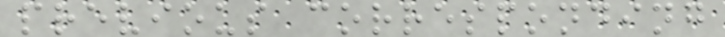previous corresponding
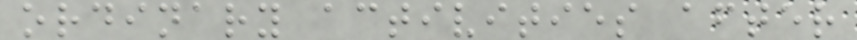ordinary activities after
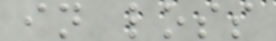in loss
